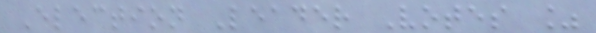Election Leader Votes %
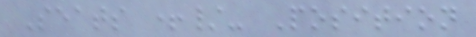Seats +/- Position
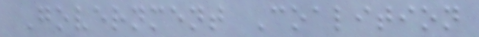Government Coalition
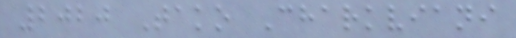2020 Tako Charkviani
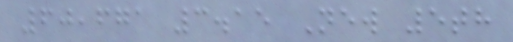60,671 3.15 New 5th
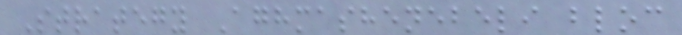Strategy Aghmashenebeli bloc
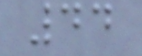44
